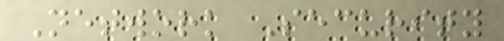Network Security
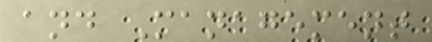and Management
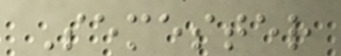Semester
